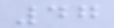47
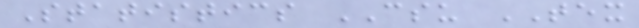Statistics CSU TEX
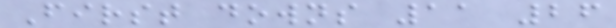First downs 11 26
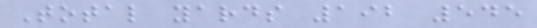Total yards 192 545
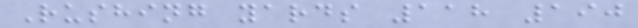Rushing yards 118 190
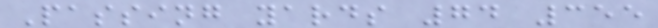Passing yards 74 355
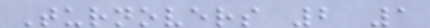Turnovers 2 1
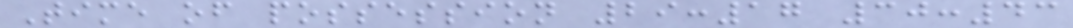Time of possession 29:17 30:43
